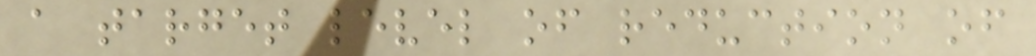a target level of reduction of
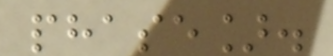phase].
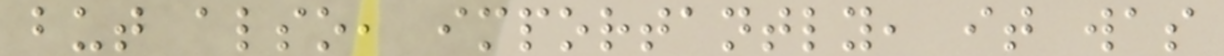but also, importantly, it was
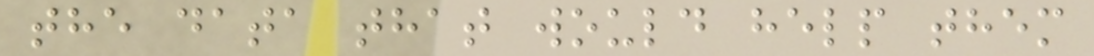the data that would help them
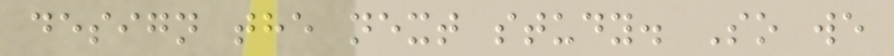design the next study. So we
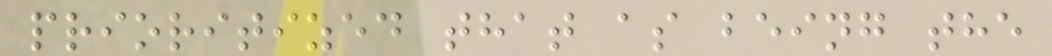prioritized that as being the
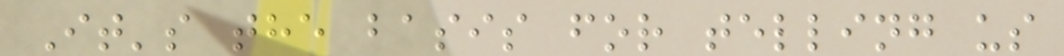It's the basis for telling us
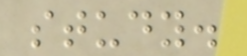study.
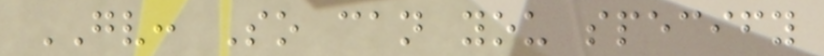GV: So can you specify
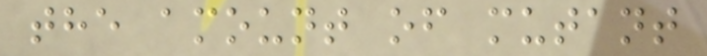the amount of mutant
